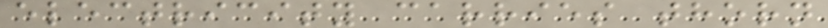electricity carries thorn
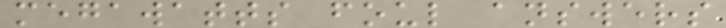megawatts foul answers
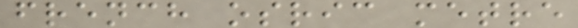french osric metre
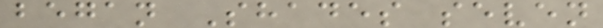began Shades seven
